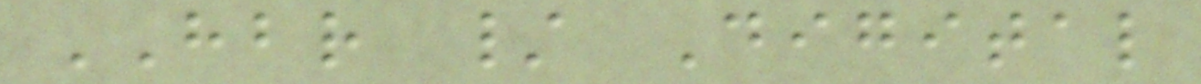HBR / Digital
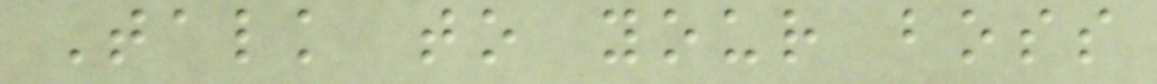Talk to your boss
